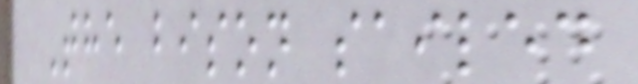The bison sailed
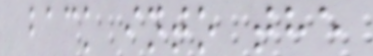back into the
